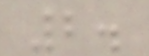2.
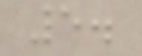5.
